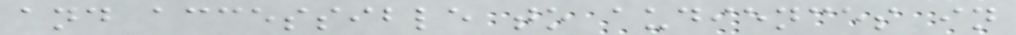and accessible to audiences in
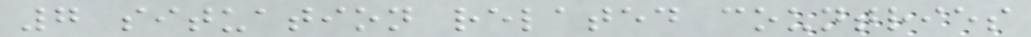7 situation related countries
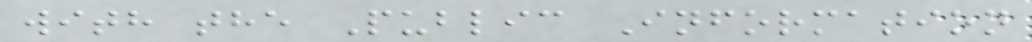with the Public Information
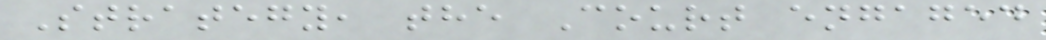Strategy, the Court engaged
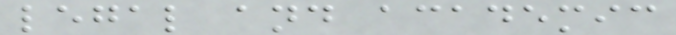legal and academic
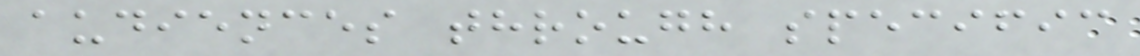audiences through specific
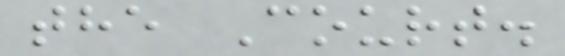the Court.
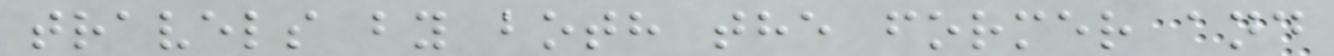travels by both the former and
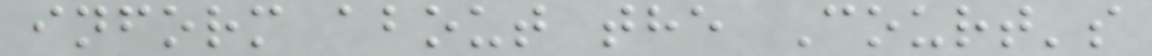inform about the Court's
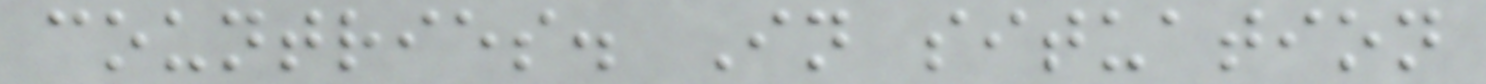countries. In situation
